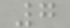7
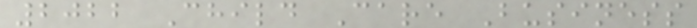2022 Child Care Business
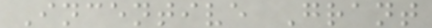Incentive Grant
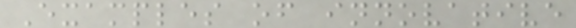Examples of innovative
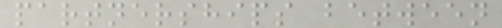partnerships between
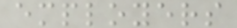employers
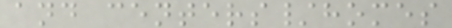and centers/homes
